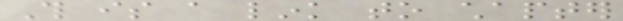This is a link to chapter
